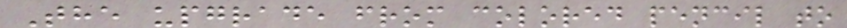The upgrade from colored pencil to
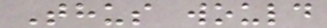Thus would
